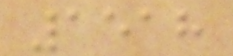1518
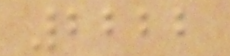2222
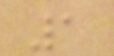1
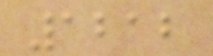1212
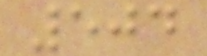504
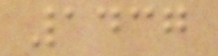1437
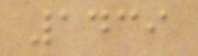1439
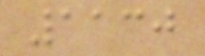1130
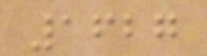1627
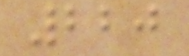220
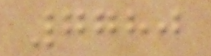7780
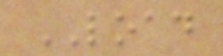LOAD
